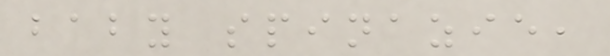baby spinazie,
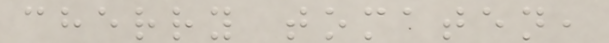cherry tomaten,
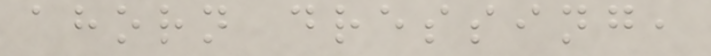ahorn dressing,
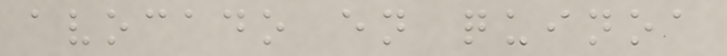avocado en quinoa
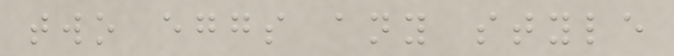two eggs any style
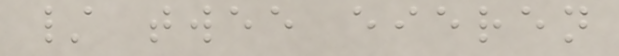/ twee eieren
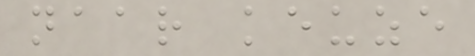naar keuze
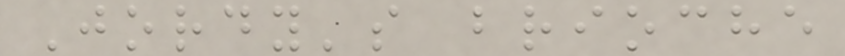Jordy's brioche
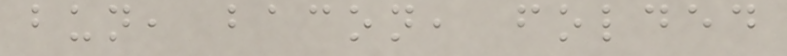bun, bacon, folded
